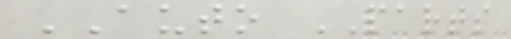AUTO PARTS
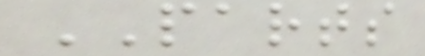PARTS
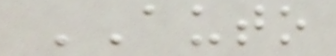AUTO
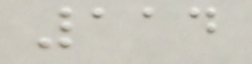114
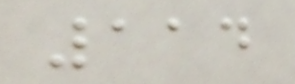114
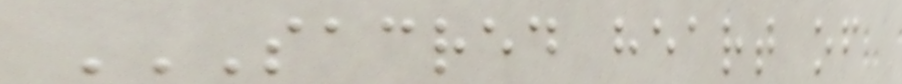SACRED HEART OF
